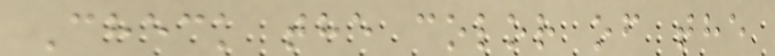Check the color of the
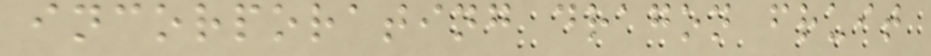incorporating dragon fruit
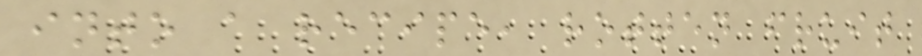into a recipe, rotten fruit
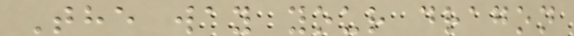The way your dragon
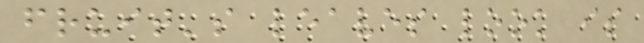fruit's leaves look is
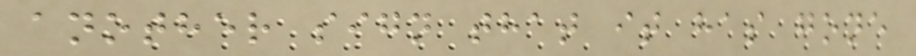another sign that it has gone
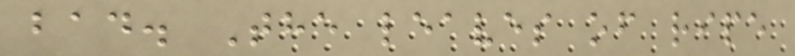bad. The leaves of ripe
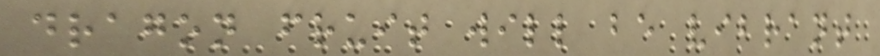dragon fruit will be vibrant
